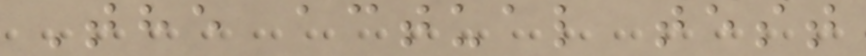The actual test
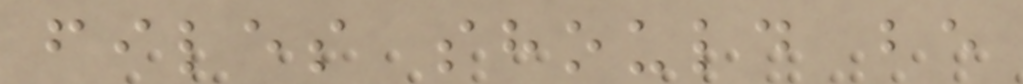files should be
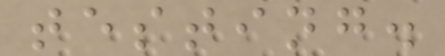testing.
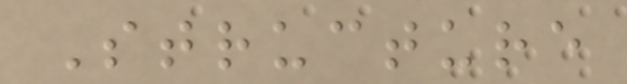Structure
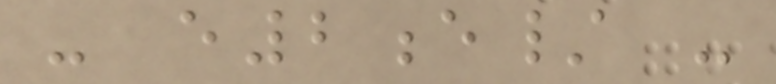- e2e/ -
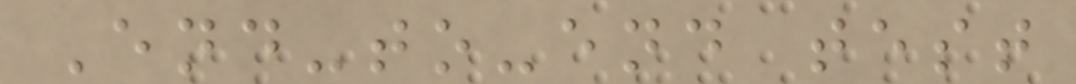End-to-end test
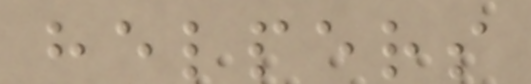helpers
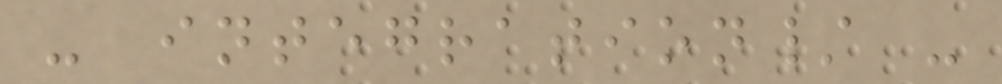- integration/ -
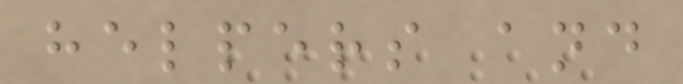helpers and
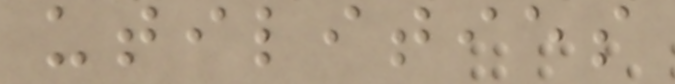utilities
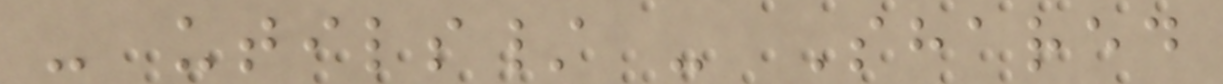- utils/ - Shared
